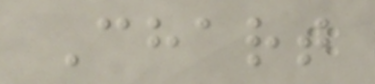Chart
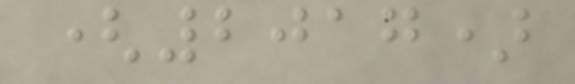(2017)
